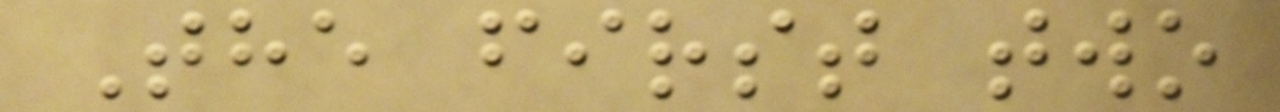The first two
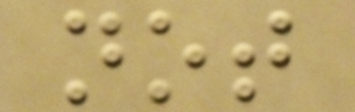not
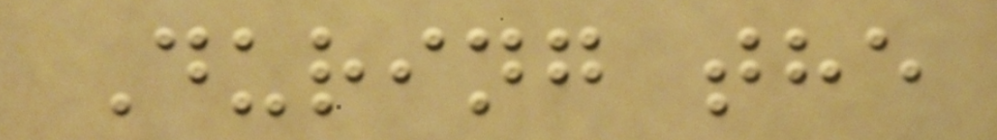During the
